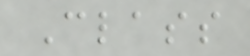Class
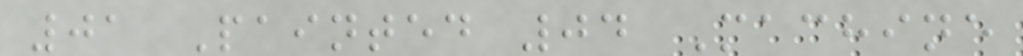01 Painted 04 Machine
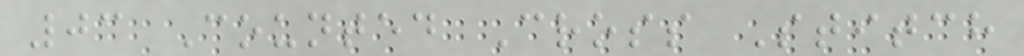03 Counted Cross Stitch
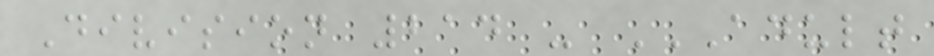Division 214 - ADULT
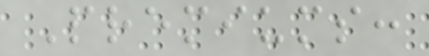Premiums:
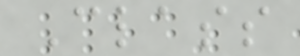Class
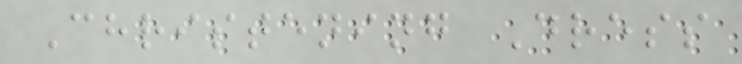Christening Dress
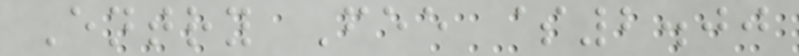Entry Fee $2.00
